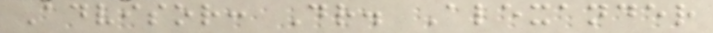Advisor: Dr. Alexander
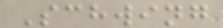Schwing
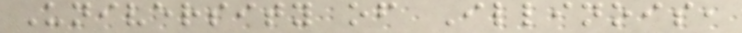University of Illinois,
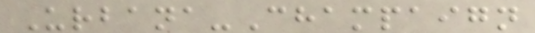Urbana-Champaign
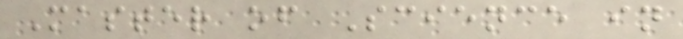Master of Science in
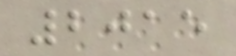2015
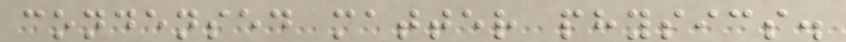condensed matter physics.
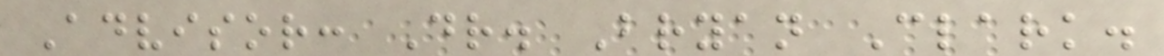Advisor: Dr. Bryan Clark.
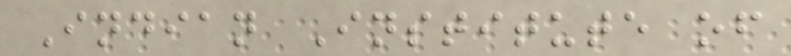Indian Institute of
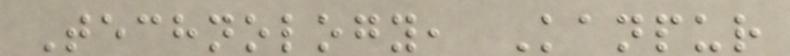Technology, Kanpur
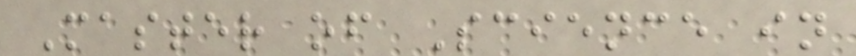Master of Science in
